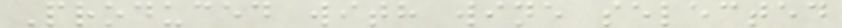Produced with wine selected
